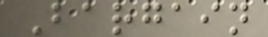Bargain
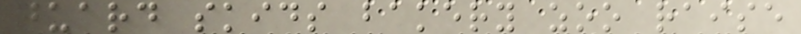guard skids bakery zoo raise
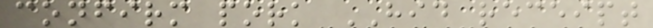confirm pork HID receipt
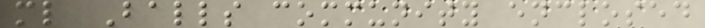ml Balls community enclosed
